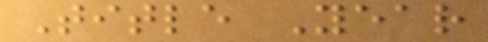Title Year
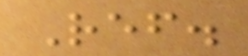Ref.
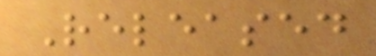Released
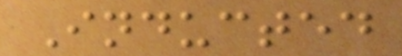Inducted
